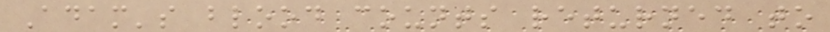Adam's blood counts returned to
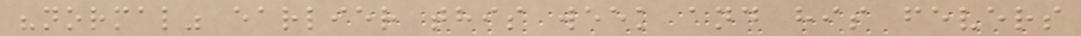"normal" earlier this week and his fevers
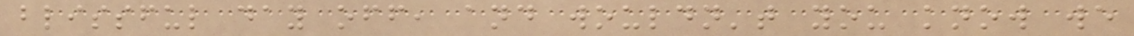blissful day off, and wouldn't you know we
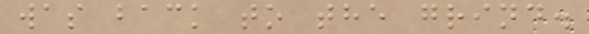was back to the grind.
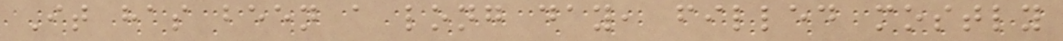It has been a long day, filled mostly
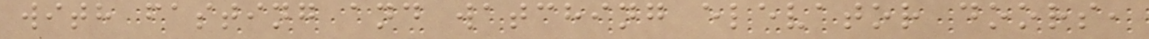with fasting and watching elevator doors,
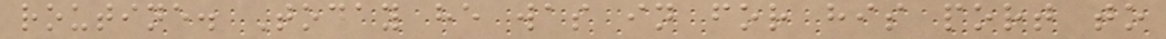routine. Today he was in for his port to
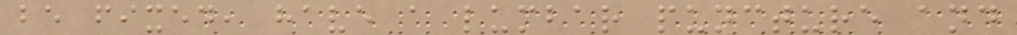be fixed, have a lumbar puncture and
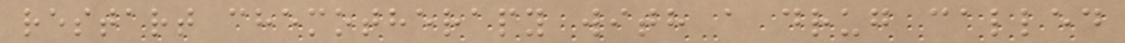restart chemotherapy with a drug called
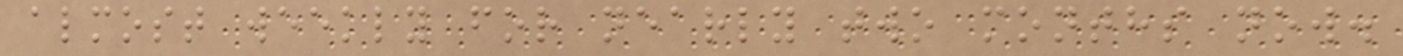almost weekly for nearly two months now.
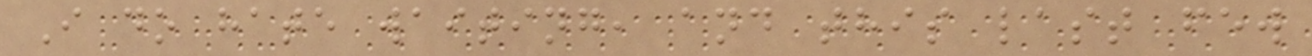I do hate waiting, and this last few
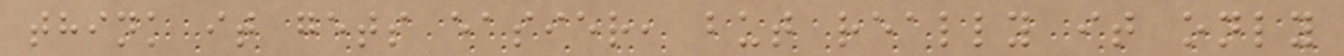think it gets easier, but really it only
